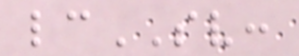lcSV:
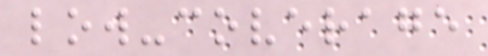low-coverage
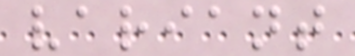variant
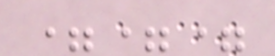===
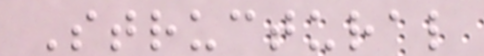Structural
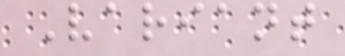Variant
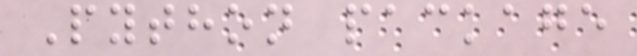Python package
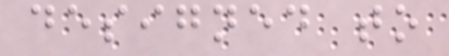designed to
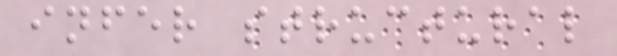infer structural
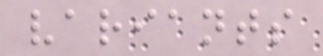variants
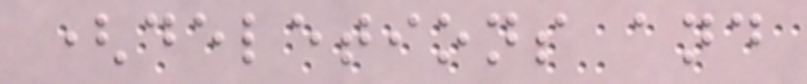(deletions and
